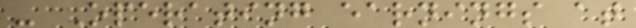- Operating earnings at
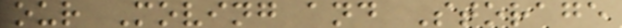our Moving and Storage
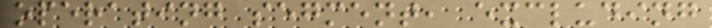operating segment, excluding
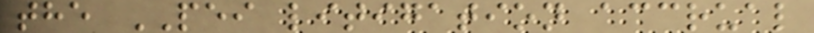the PEI litigation accrual
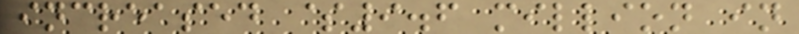increased $9.6 million in
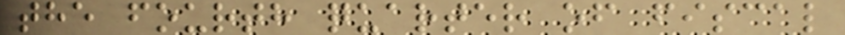the fourth quarter of fiscal
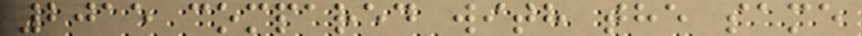2015 compared with the same
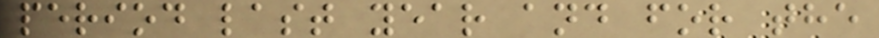period last year and for the
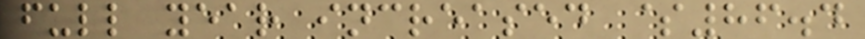full year increased $86.4
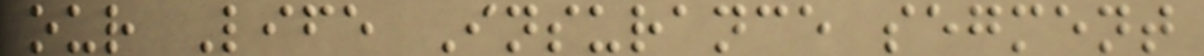our Life Insurance segment
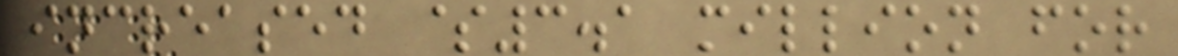increased $3.1 million for
